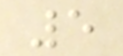5
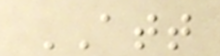ATT
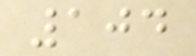104
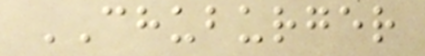CHUBURGER
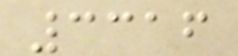3316
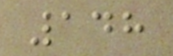148
